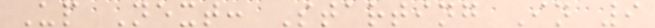Up Next: Starting In 9
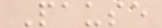Pause
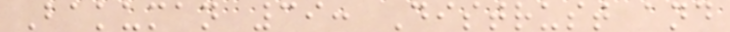Bakuman 39: Distrust and
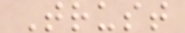Trust
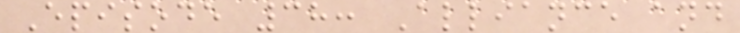Episode 38: Alliance and
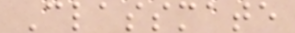Classmate
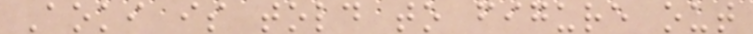Aoki is told to figure out
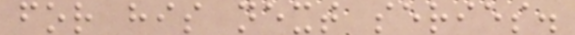for his next series.
